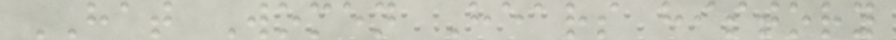HAT Women Hears history
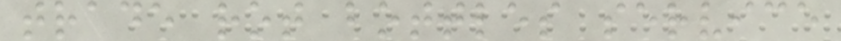trade rot bottles service
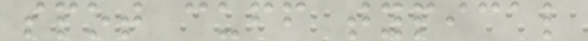spot cuff typical
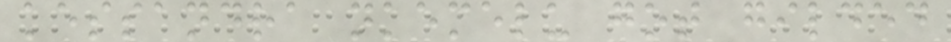kessandra nkemelu got gilded
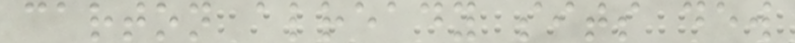carton already sits dew
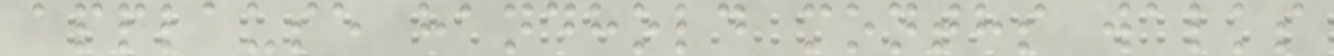applause handhold months walks
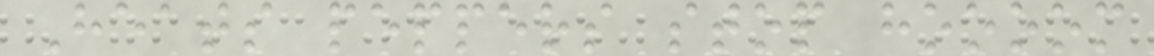Heats peppers stop hoooom
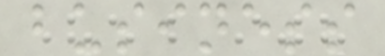business
